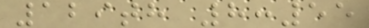129th 8:55
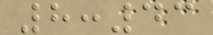8:43
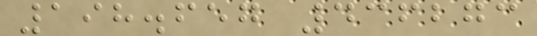198.657 436273
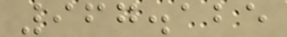967.125
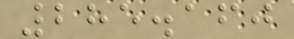285.160
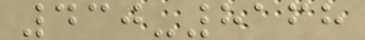430-8168
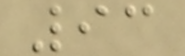93
